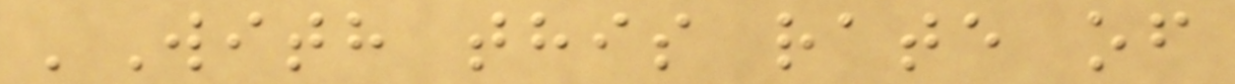'With this rate of
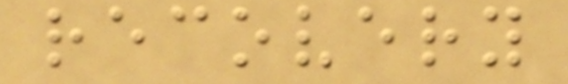recovery
